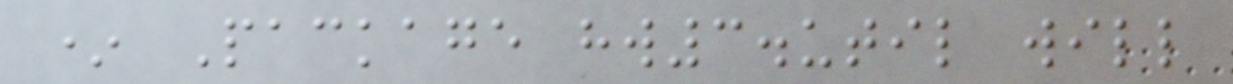* Package hw3.util will
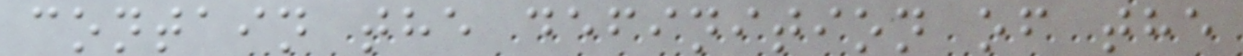contain the definition of the
